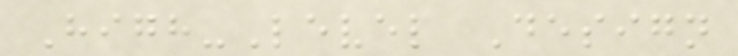High-Level Design
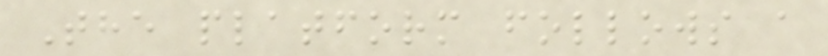The platform follows a
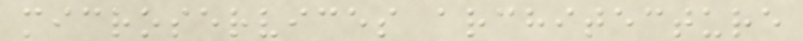microservices architecture
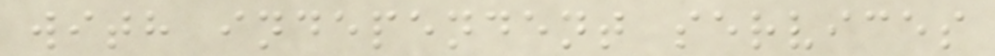with independent services
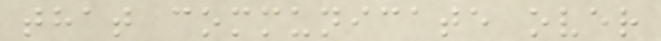that communicate over
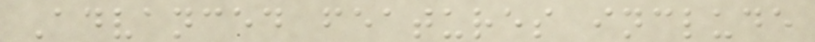Advanced features include
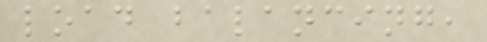load balancing,
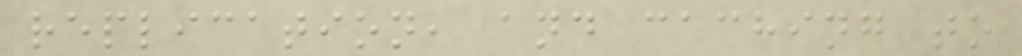replication, and caching to
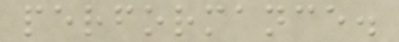performance.
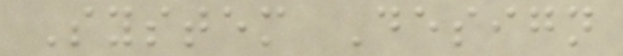System Design
